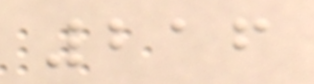216
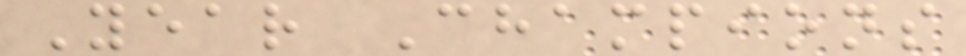Year Champions
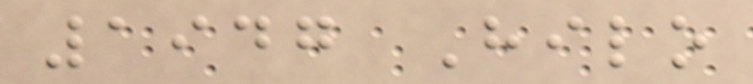1947 Hilo
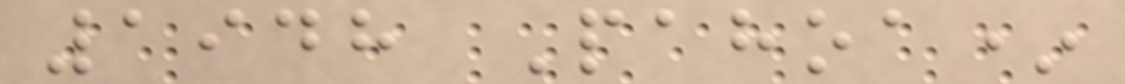1948 Pahoa*
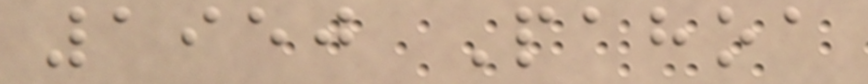1950 Pahoa
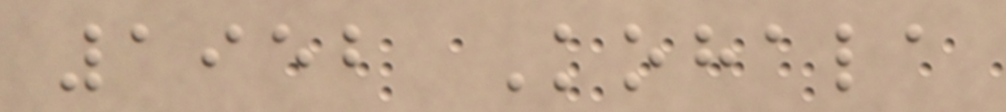1952 Kohala
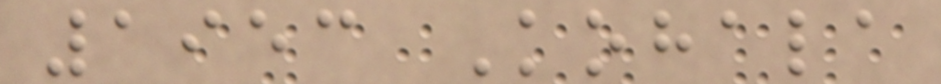1953 Kohala
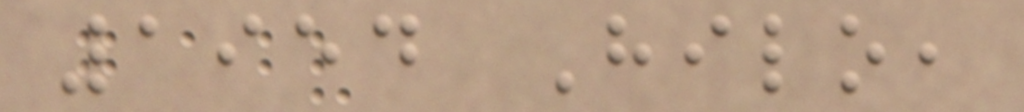1954 Hilo,
